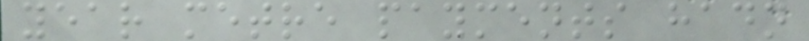year metre payments hadn
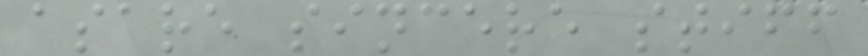asare sincere stiff
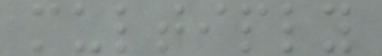multiply
